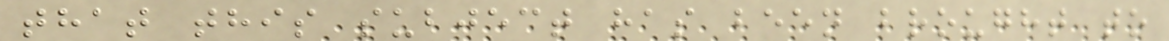that this subject has been brought to
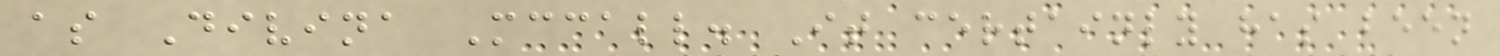as Divina Mccall. It certainly has been
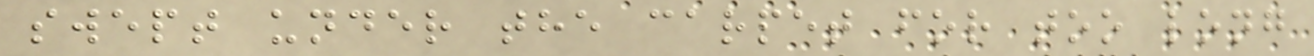swept under the carpet for too long
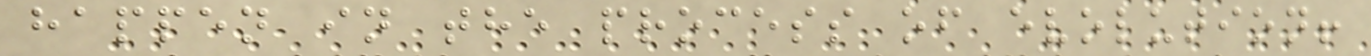happen in the process of evolution!
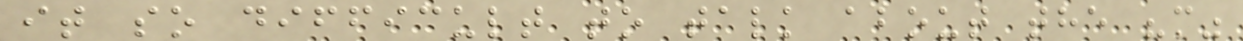it so difficult to talk about the "m"
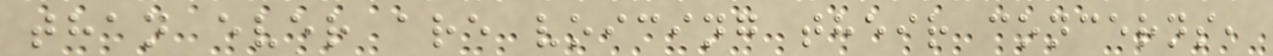than ever are voicing their concerns,
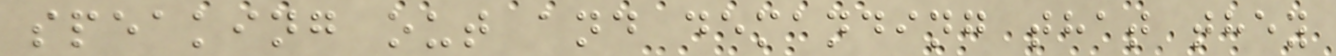speaking out and demanding that they
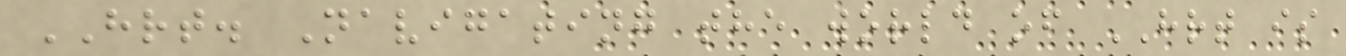HRT. Navigating the world of HRT is
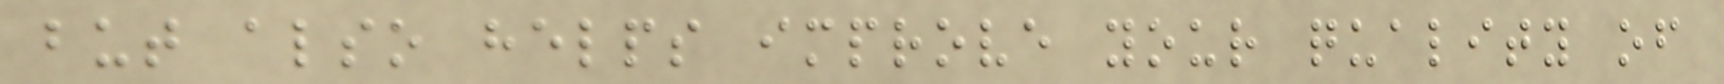but also helps improve your quality of
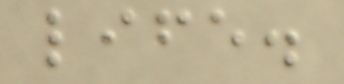life.
